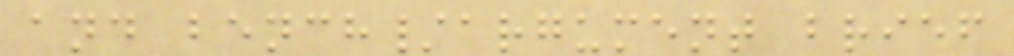and bench/argument brief
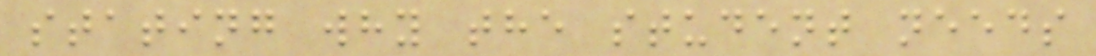stating why the student needs
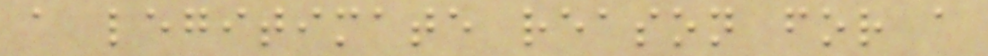a legitimate reason for a
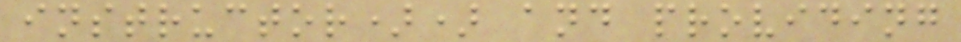instructor)) and providing
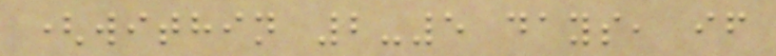(within 2-5 days, if
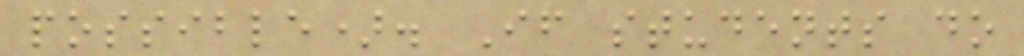possible). If students do
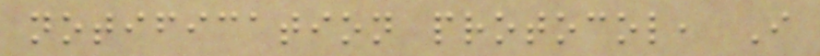notification protocol, I
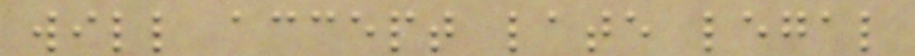will accept late legal
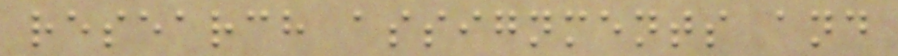research assignments and
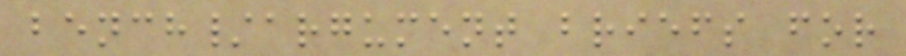bench/argument briefs for
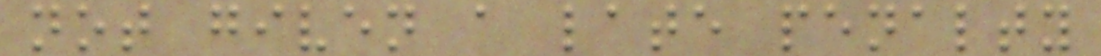not given a late penalty
